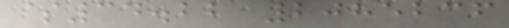$34.22 2085236
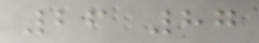26 87
